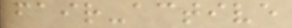fair-active
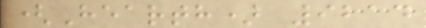(Hearth) 9214
